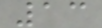13
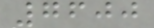7600
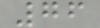76
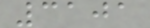3101
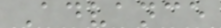Advance
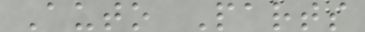Auto Parts
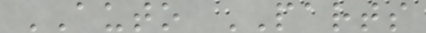AUTO PARTS
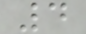4
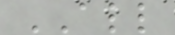ALL
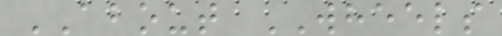ABOUT WHEELS
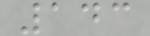143
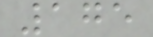175
